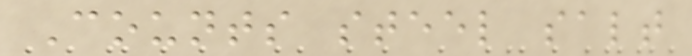Counts steel salt
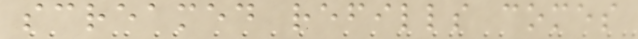screamed refills comes
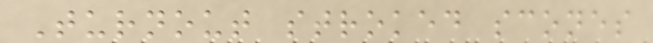Turnout stroked scones
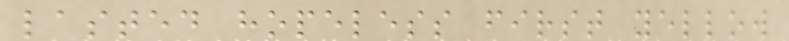lasted hopeless first yellow
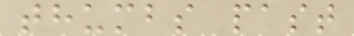thumbs past
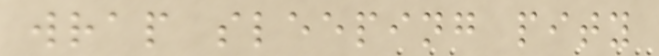wrap sleeping pity
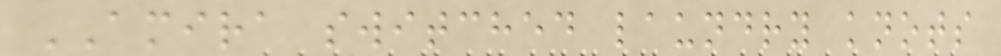AMIRA switched laundry knots
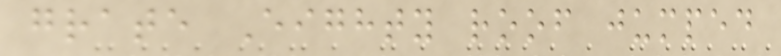grate Eighty roof jumped
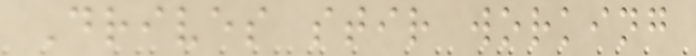Drives stir working
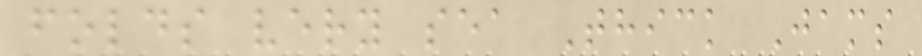folds very sea Thick Jams
